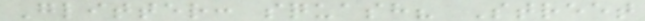Glitter: squash? Street
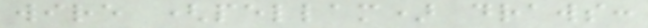wire (pellam) draws:
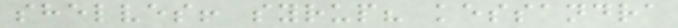shelves! syrup? kessandra
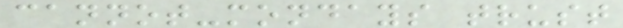cannot-mondays trust
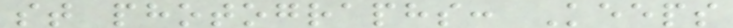st photographs: Keeps
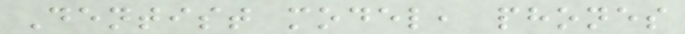Dentist model, phones
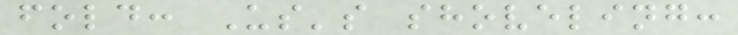fold: Us's shoveling:
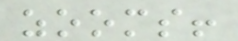zooms!
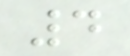4
